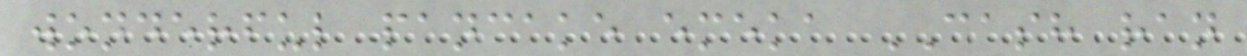wonderful pancake emeka CASH ran
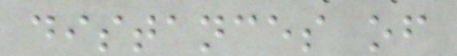distances of
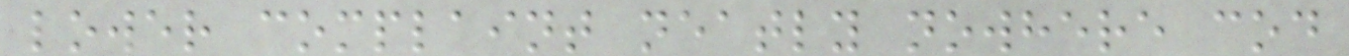lower complaint neatly nowhere cod
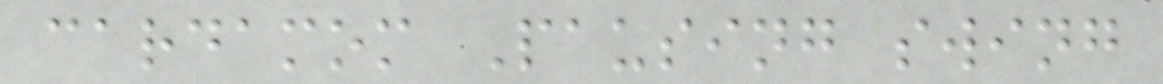cardamom Pausing swing
